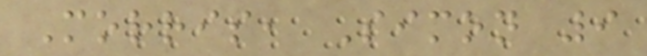Morris, Simon 9
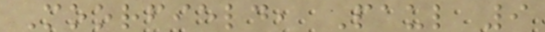Moorfield, Paul 9
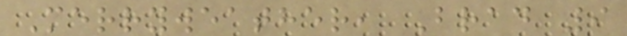Merryweather, Brad 9
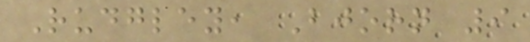Rudgley, Bjorn 9
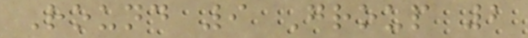Round 9 Group 2
